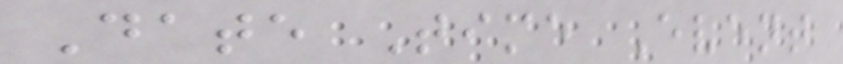Date Time Event
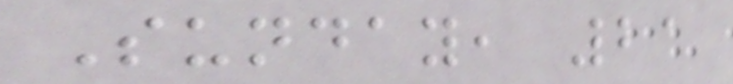Sunday, 21
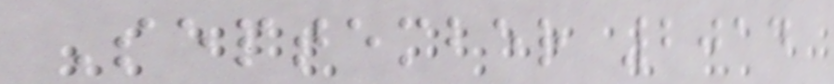September 2014
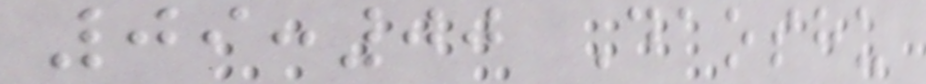09:00 Daoshu
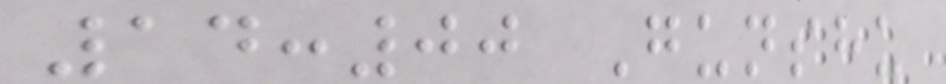14:00 Gunshu
